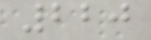220
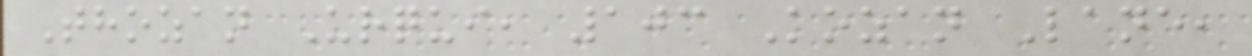Thozan Urqui, 103 Kozan Lane,
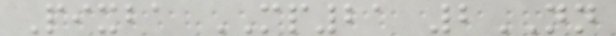Pixba MP21 2NN
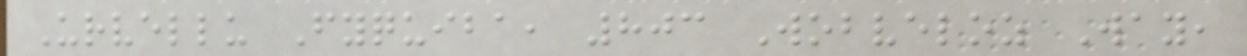Urvellu Fyquiba, 803 Wobveloz Way,
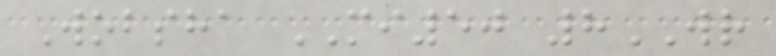Wobsha MI50 8WR
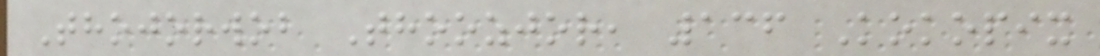Thojorwob Thoozjor, 136 Kokopix
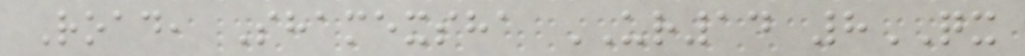Road, Shamexsha UR14 8QX
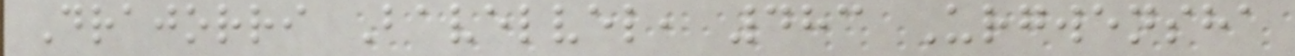Drajorri Bavelvel, 483 Urgwensha
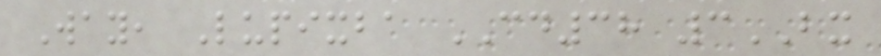Way, Lupixba CD38 3BX
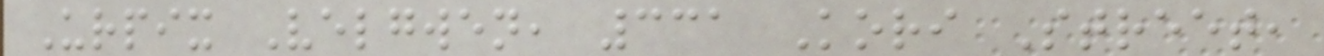Urpix Velgwen, 331 Kori Street,
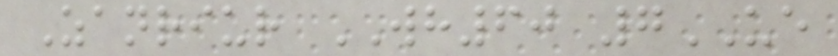Zanriur WH60 7UE
